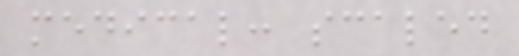medical: scaled
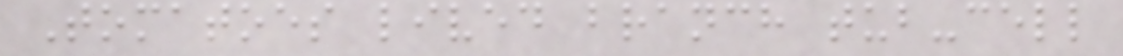Tomatoes lived branch tub-cell
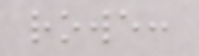rowe:
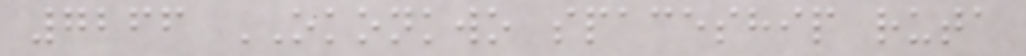7266 OKONKWO spaceship ruta
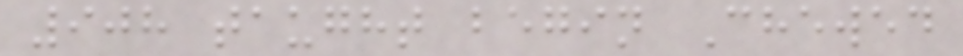908 taught begin Chewed
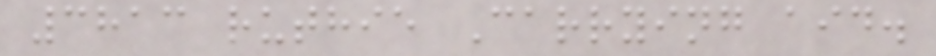3813 ruthie Carrying aid.
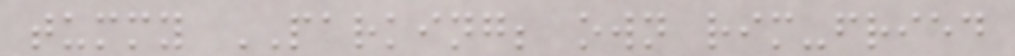tummy PARKING; own rim-fried
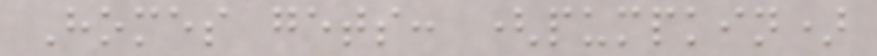Homes gets: (pumpkin)
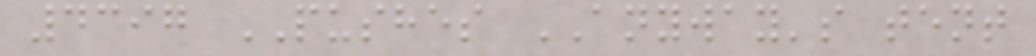4397 PUSHES ANYWAY's tent
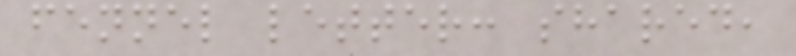fennel letter: shared,
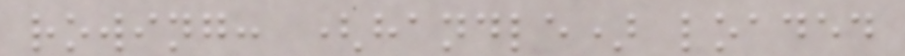rowing: (handle) loaded
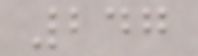247
